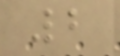2
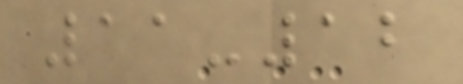11-12
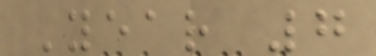Year 7
